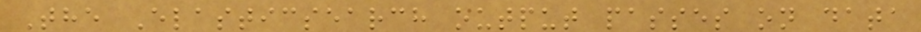The Elasticsearch output passes on data
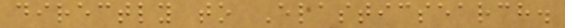directly to Elasticsearch.
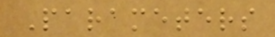Parameters
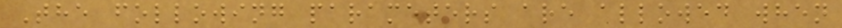The following parameters are allowed when
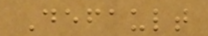Default
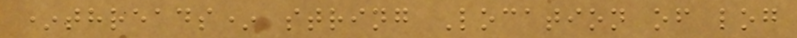*threads* string Location of log
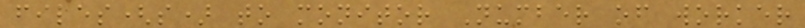files(s) to monitor Number of worker
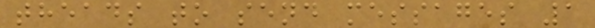theads to send messages 1
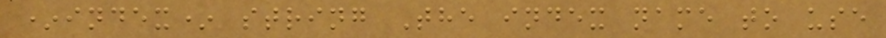*index* string The index name to use
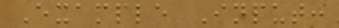Example Input:
